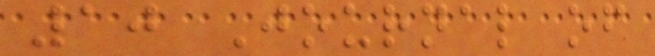10 Journal of
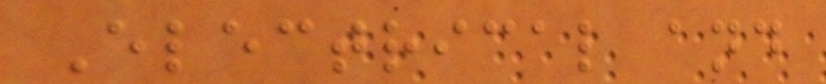Electrical and
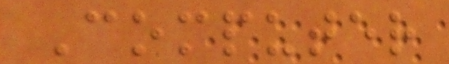Computer
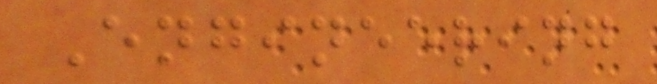Engineering
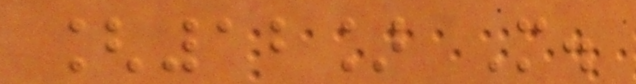[12] M.
